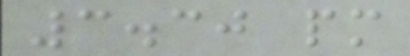3.30 pm
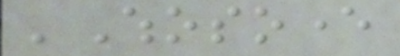'Whosoever
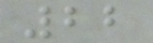22
